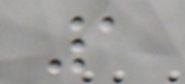1
